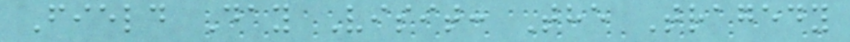Field Day Visit: The Tragedy
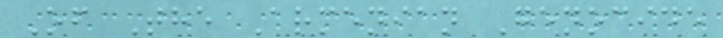Of The Armenian Genocide
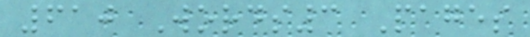610 Words3 Pages
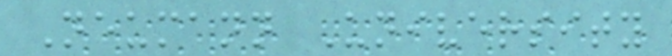Neumann University
